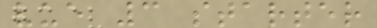vue 3 starter
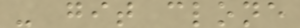- git clone
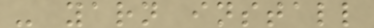- yarn install
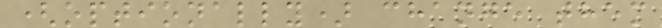(optionally) change them
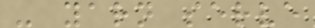- yarn serve
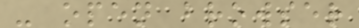- open browser
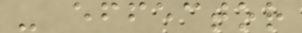- effector
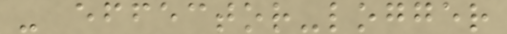- effector-logger
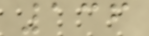136
